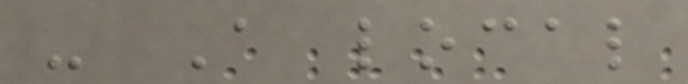- A local
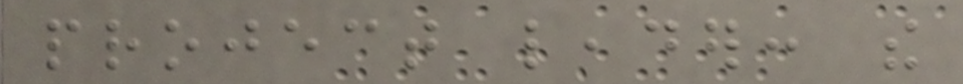project leader: the
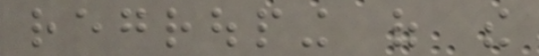regrouping of the
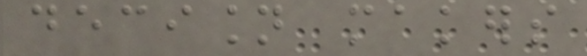decision makers
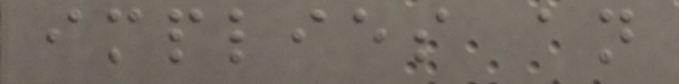implies an
